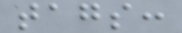tags:
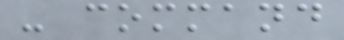- command
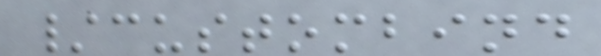/custombind
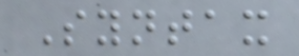Syntax
